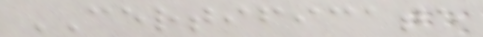CERTIFICATE
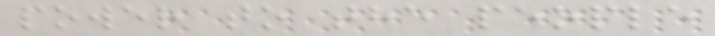power to the people
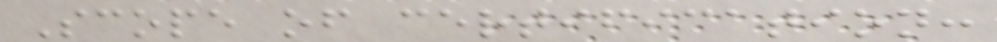Scope of certification:
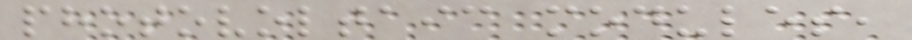photovoltaic modules,
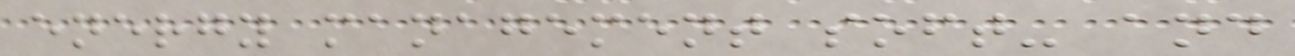energy management soft- and
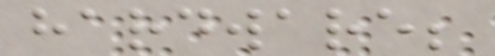hardware;
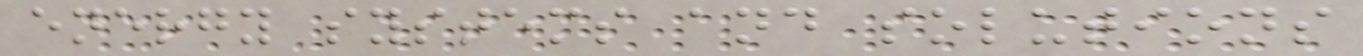energy systems and solutions
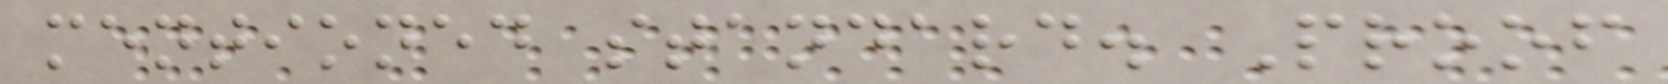mentioned standard. Proof
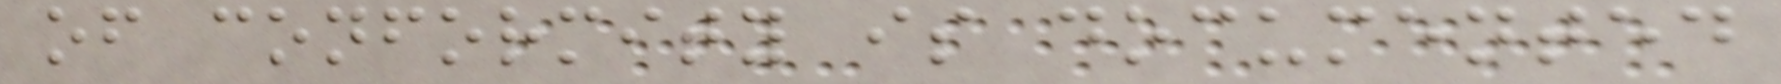of conformity is documented
